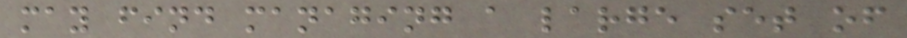may find managing a large set of
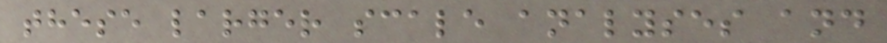these larger scale analyses and
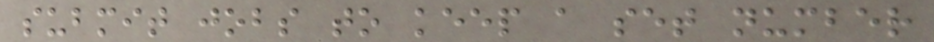submit jobs to keep a set number
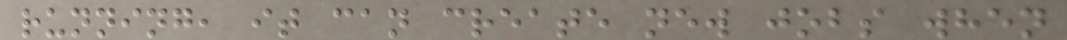running, it can create new jobs when
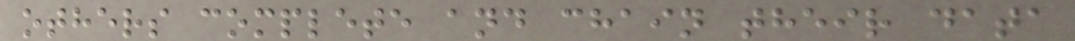others complete and chain their data
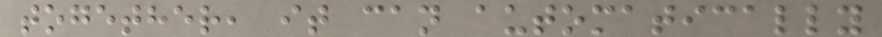together, it can automatically
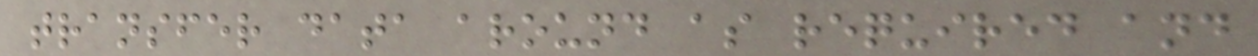transfer data around as required and
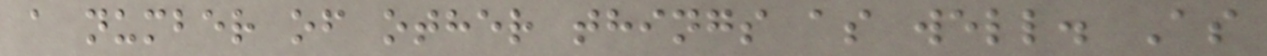a number of other things as well. As
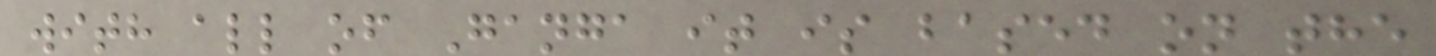with all of Ganga it is based on the
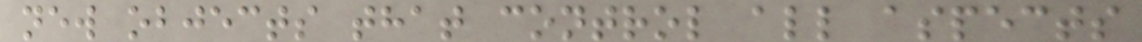new objects that control all aspects
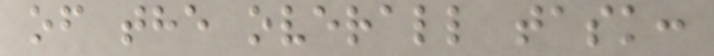of the overall task:
